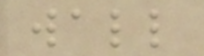wall
